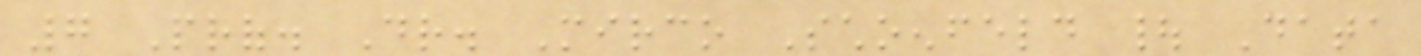7 Prof. Dr. Mirco Schoenfeld | Data
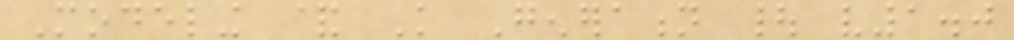Modeling & Knowledge Generation | v1.0
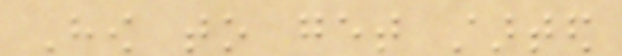How to get started
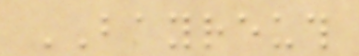BAYREUTH
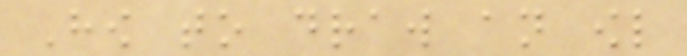How to draw an owl
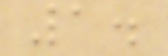1.
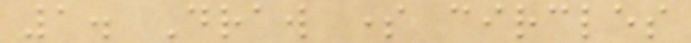1. Draw some circles
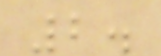2.
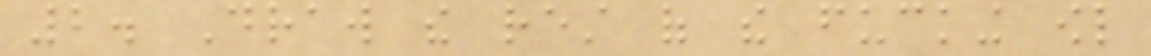2. Draw the rest of the fucking owl
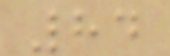84
